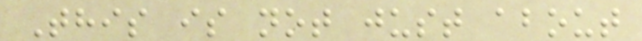This is not just about
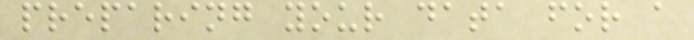preparing your data for a
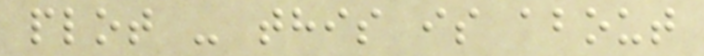plot - this is about
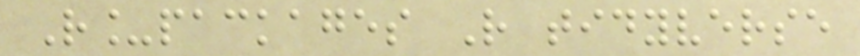R_packages R tidyverse
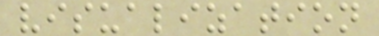visualization
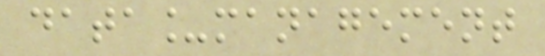data_management
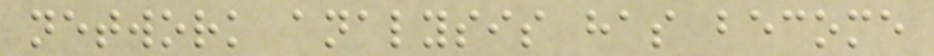network analysis has become
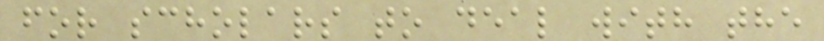for scholars to deal with the
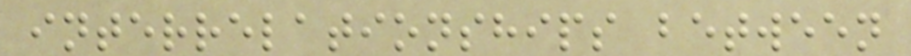interrelationships between
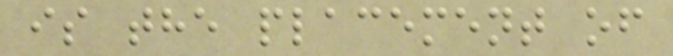is the placement of
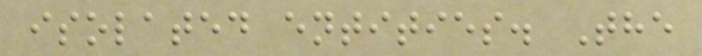isolated entities. The
